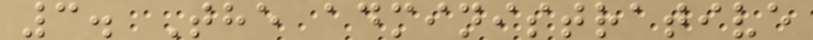3. The administrative
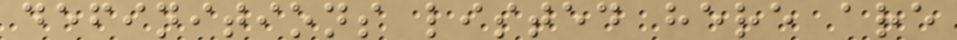definitions listed here are
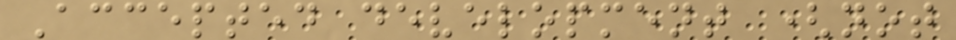Accepted development (not
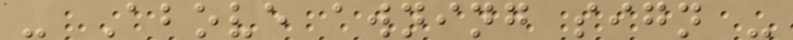- Above awning sign -
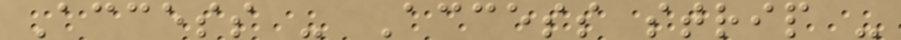Access - Access strip -
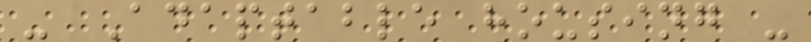- Adaptable housing -
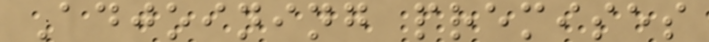Adjoining premises
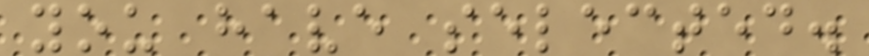you have selected.
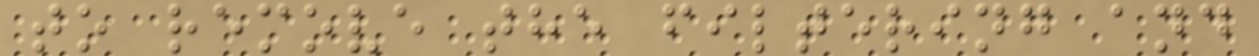to remove the filtering and
